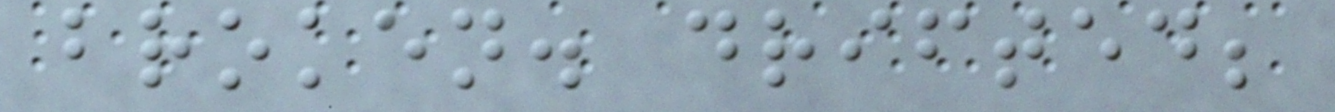broken. drifted;
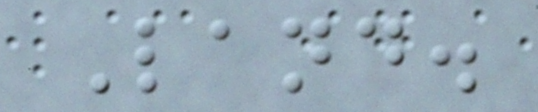Land.
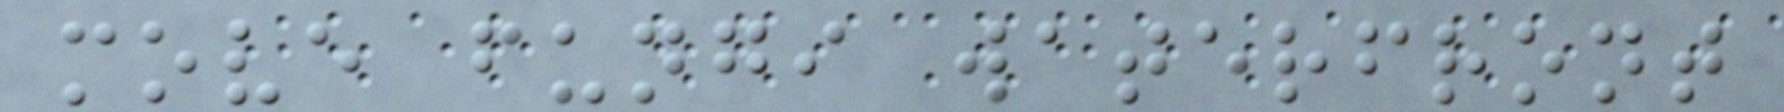move fungi waterfront
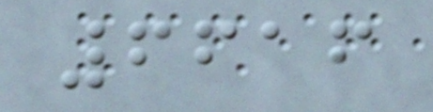6616
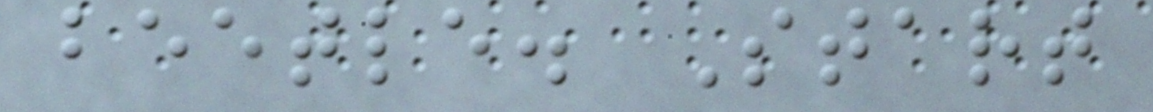beetle. Start
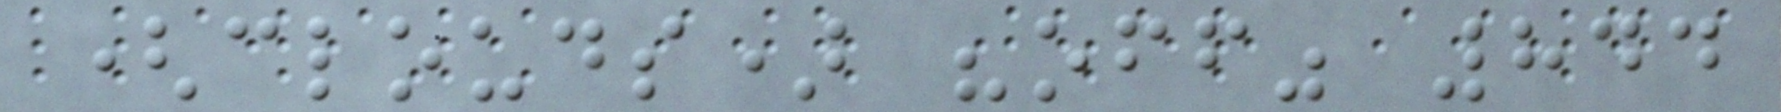(clouds) "off" 844
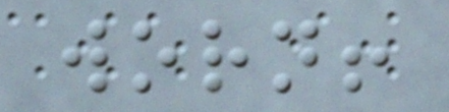worn!
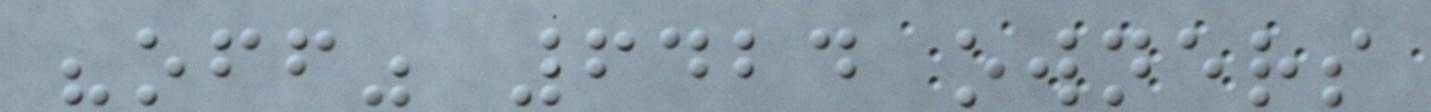"off" 6424 owners
